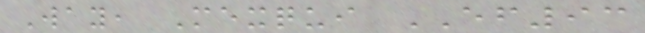Way, Mexqui EF93
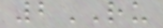2RU
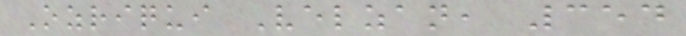Ozriqui Velzan, 354
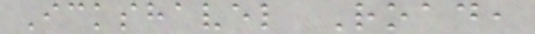Ickshavel Road,
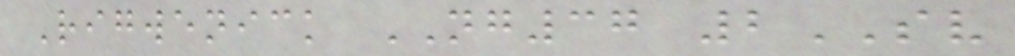Rigwenick NG37 2SV
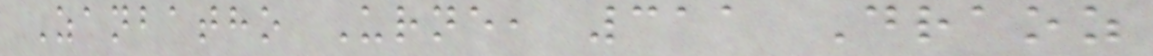Zanbatho Urne, 311 Draoz
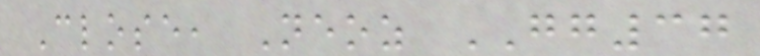Close, Neoz GG37
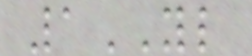1YL
